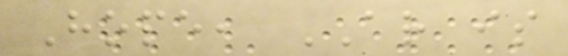Hope, AR is
